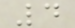4
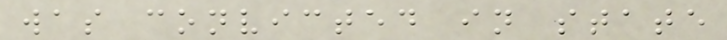was convicted in state
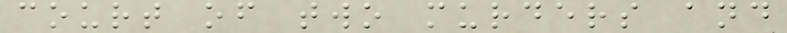court of two murders and
